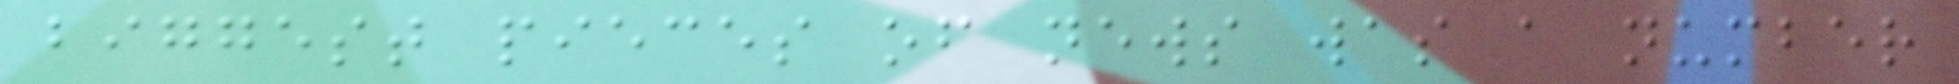biggest pieces of news was a number
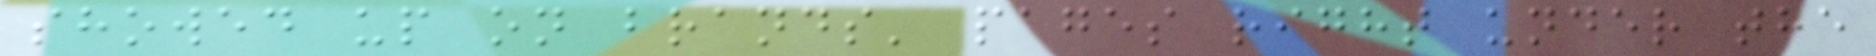showed up on brands' pages right under the
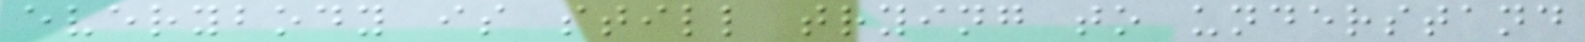everybody is still trying to understand
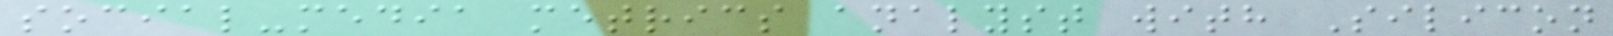social-media metrics analyst with Silicon
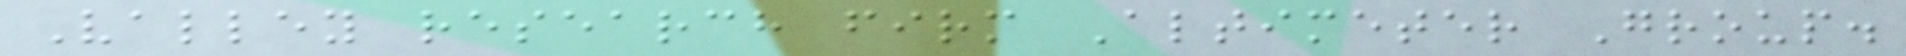Valley research firm Altimeter Group.
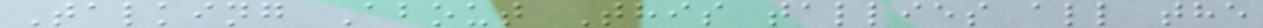Talking About This tallies all the
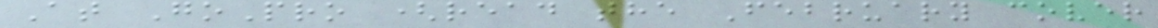At GoPro (read the February cover
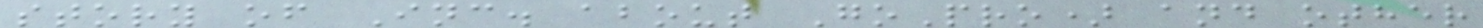story of Inc. about GoPro) and other
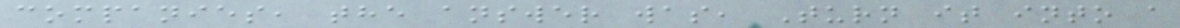companies, the answer was, Turn it into a
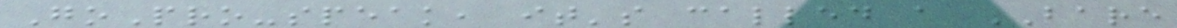GoPro-speak, it's called a BARE
